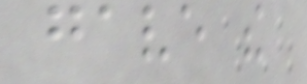gave the
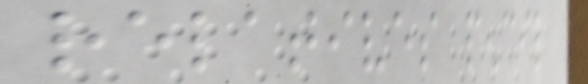relatives pencil
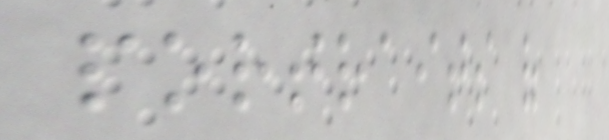portraits of
